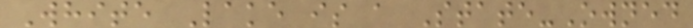White Lake is a State-Owned
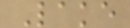Lake
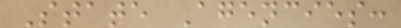State Agencies:
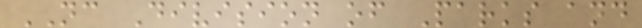NC Division of Parks and
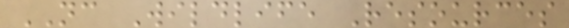NC Wildlife Resources
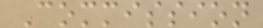Commission
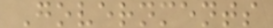Governments
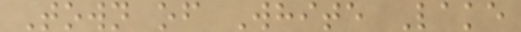Town of White Lake
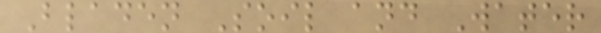Bladen Soil and Water
